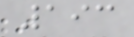193
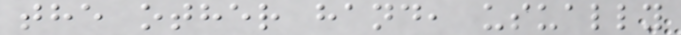the other hand, usually
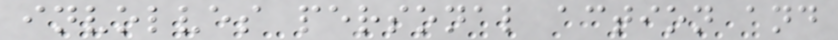involves personal action and
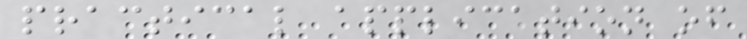practical application of
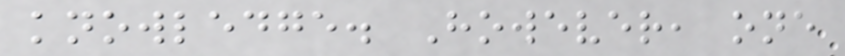knowledge. However, one
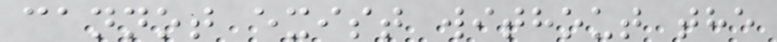cannot exist without the
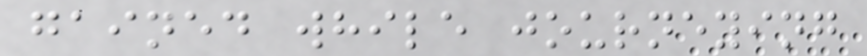gained while journeying
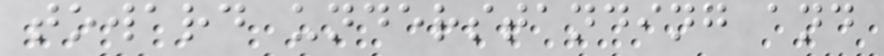toward understanding and
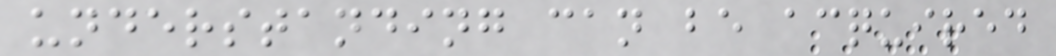understanding can be acquired
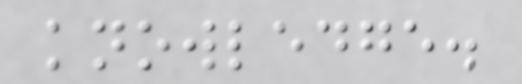knowledge.
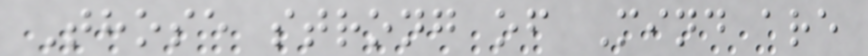Those strong of Mind are
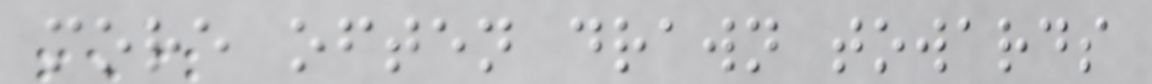more often drawn towards
